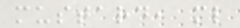mustard, ml
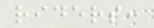riders:
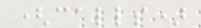(calls)
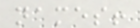names!
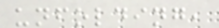unfolding,
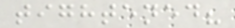tightened?
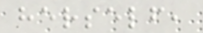herself,
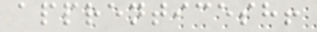apprenticesh!
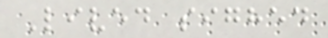Lived sighed
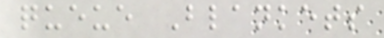queue Blankets
